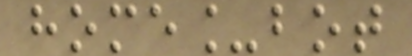home_bot
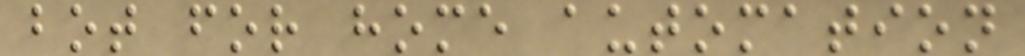bot for home automation
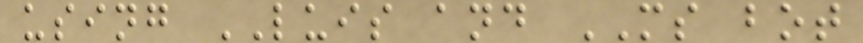using LUIS and MS bot
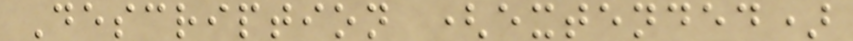Description (extended)
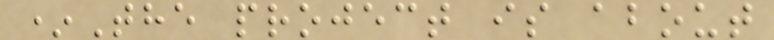*The project is about
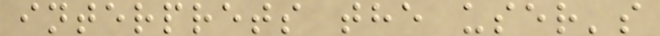interprets the user's
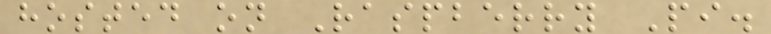hosted on Raspberry Pi.
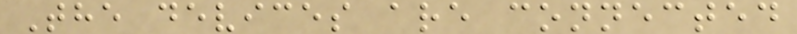The devices are connected
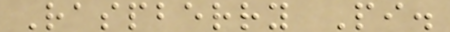Raspberry Pi.
